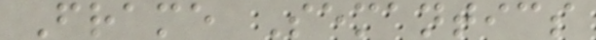Frame Semantics
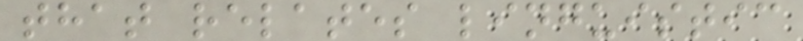that relates linguistic
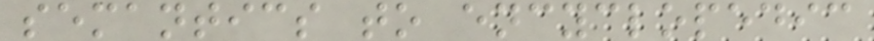semantics to encyclopedic
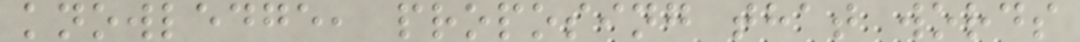knowledge, proposing that words
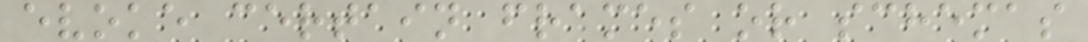evoke certain frames or schemas
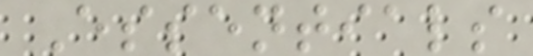Essentials
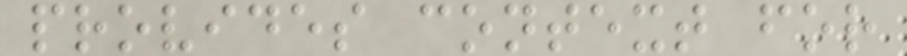provides context for
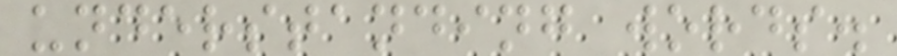understanding words.
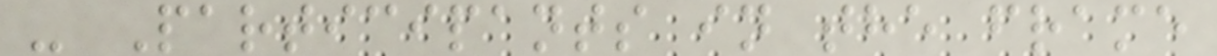- Participants in the frame
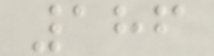186
